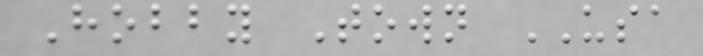Hobby Town USA
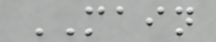MAIN
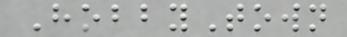HobbyTown
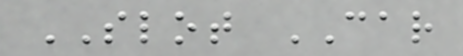SLOT CAR
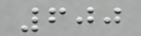600
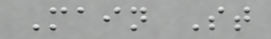Main St
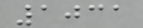1031
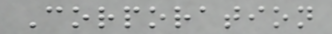Corporation
